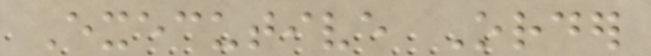Executive Order
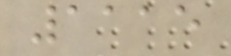1115
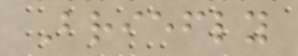Briefly
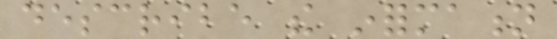describe the information
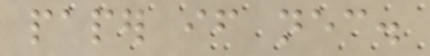paper if necessary.
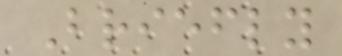Briefly
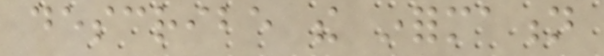describe the information
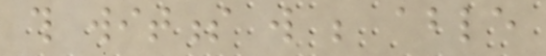this witness will be able
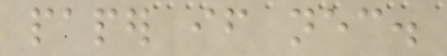paper if necessary.
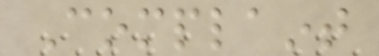Complaint
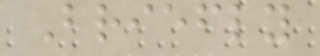Briefly
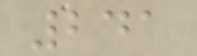241
